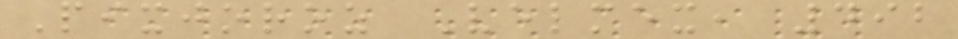Pixjoroz Velmex, 492
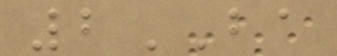2BA
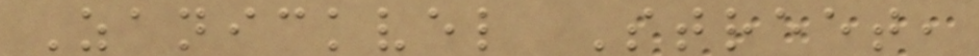Zanickvel Street,
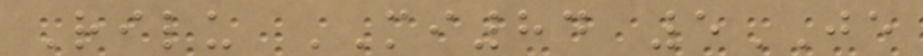Rilu MI84 5JE
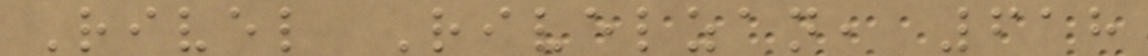Rivel Rivelzan, 618
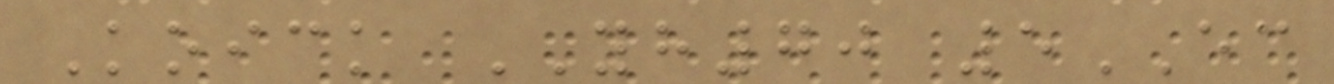Koick YH70 5EC
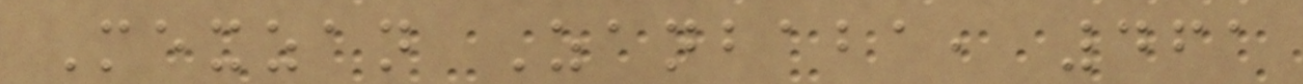Mexzan Zanbaba, 461
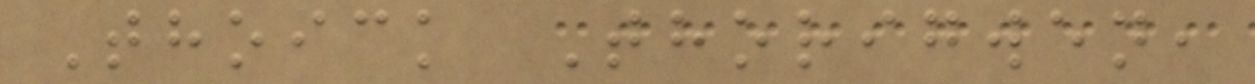Thoick Thorigwen,
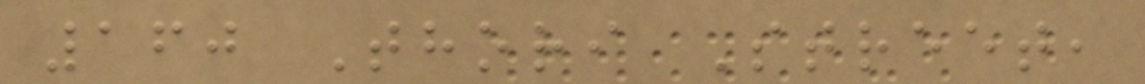160 Thori Street,
